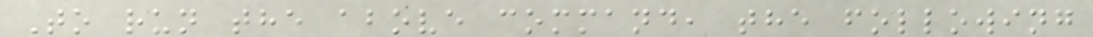To run the above command, the following
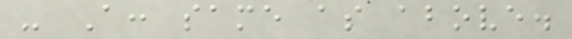- A: same as above.
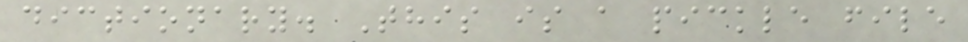dictionary. This is a pickle file
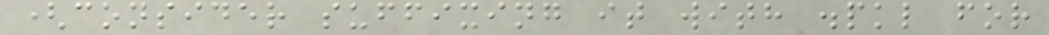(consider suffixing it with .pkl for
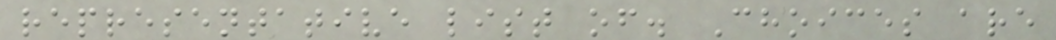representative list of. Choices are
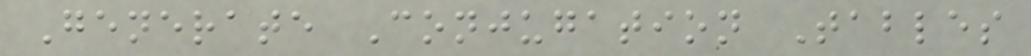Generate Conjugation Tables
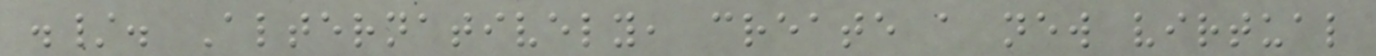./. Alternatively, create a new virtual
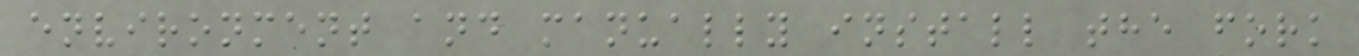environment and manually install the fork
